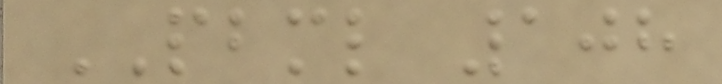PBML 108
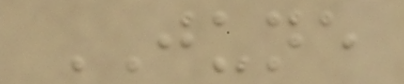JUNE
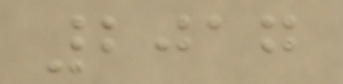2017
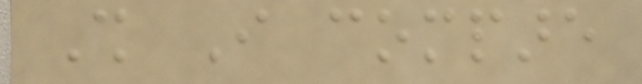Shall I compare
